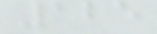125
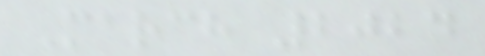March 2024
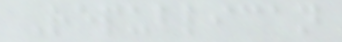Republican
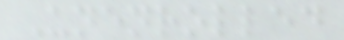Unenrolled
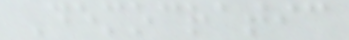Democratic
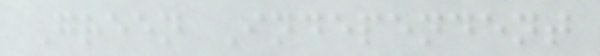Green Independent
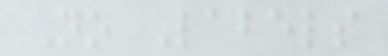No Labels
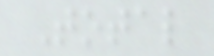Total
